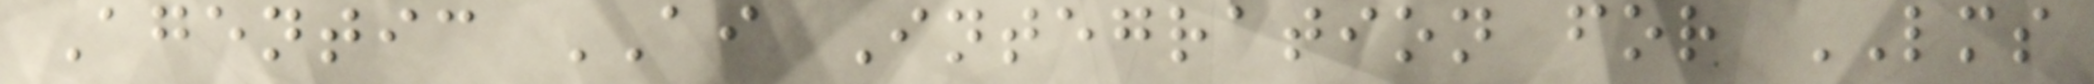Agentic AI Integration for LMS
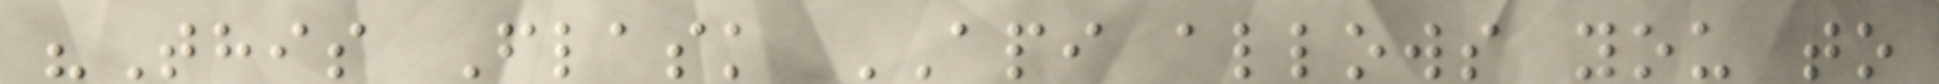"This Flask API allows you to
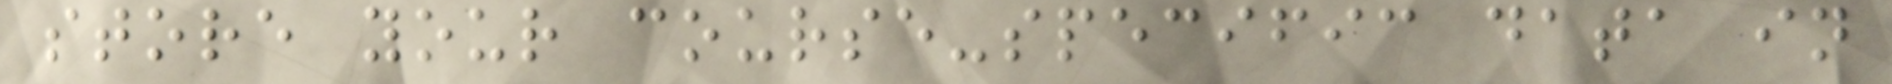store your course-specific data in
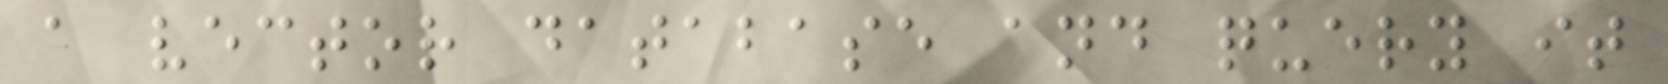a vector database and query it
